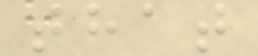that
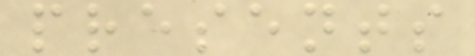presents
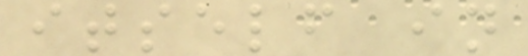itself in
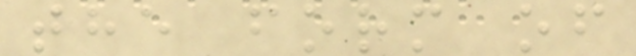the form of
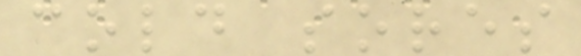cold sores
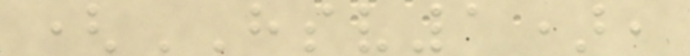(HSV1),
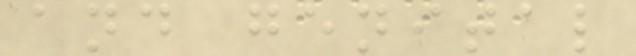and genital
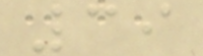39
